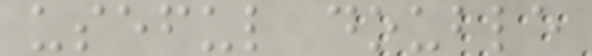useful double
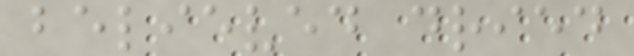believed dried
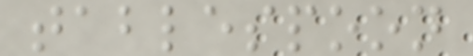tablespoon
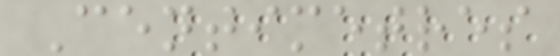Centimetres
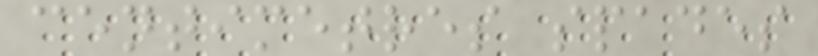centimetres spades
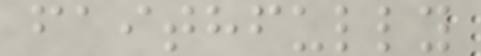faithfully
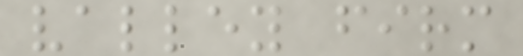valley firm
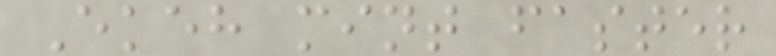Ekeh mint faster
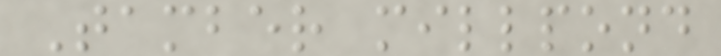Tamber millpond
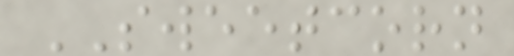SWEETCORN
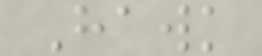Hawk
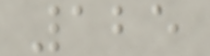125
